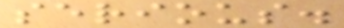serious.
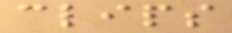clips
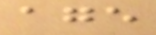age
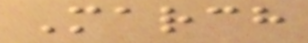March
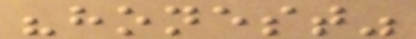"honest"
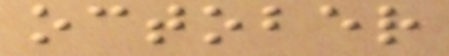october
